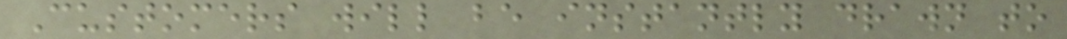Customers will be instantly drawn to
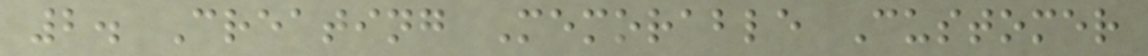2. Creating Memorable Customer
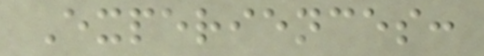Experiences:
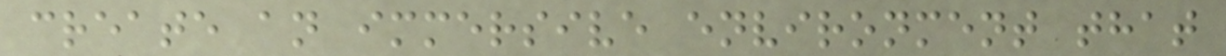create an immersive environment that
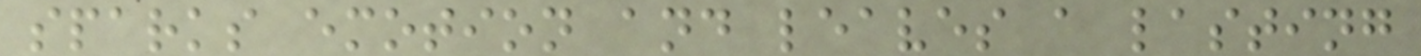sparks emotion and leaves a lasting
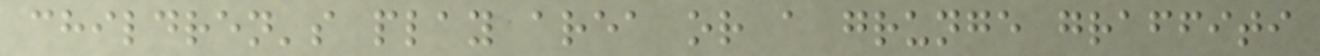children's play area or a grunge graffiti
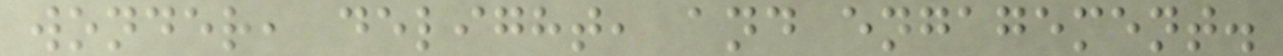wonder, delight, and engagement.
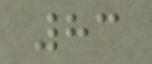83
